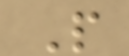P
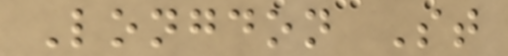Longdon St
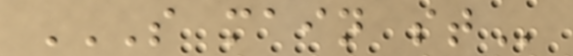S MAIN ST
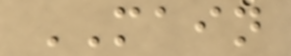MAIN
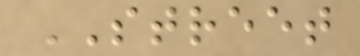STREET
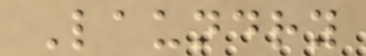Laundry
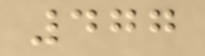477
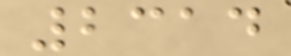2314
